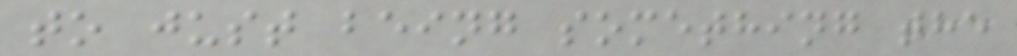to just being something the
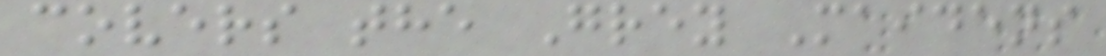covers the Grey Maidens
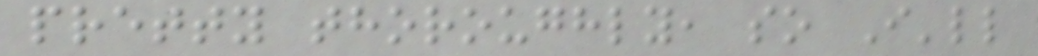pretty thoroughly, so I'll
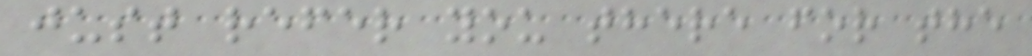just refer you there for the
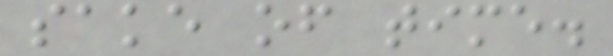sake of time.
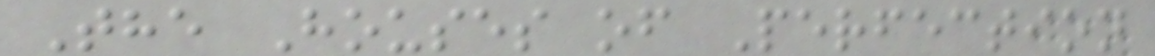The Houses of Perfection
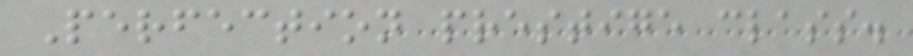Perfection prestige class.
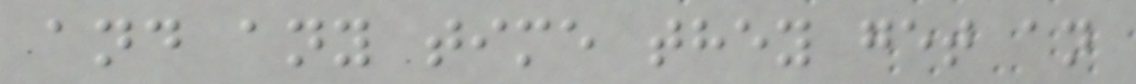and any time they get an
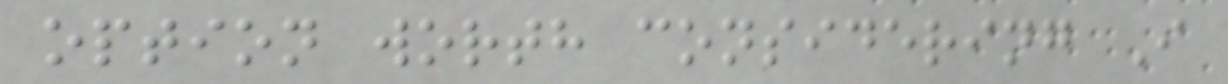option worth considering I
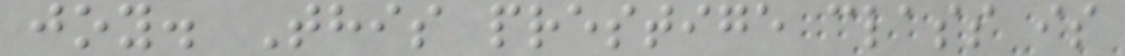joy. This prestige class is
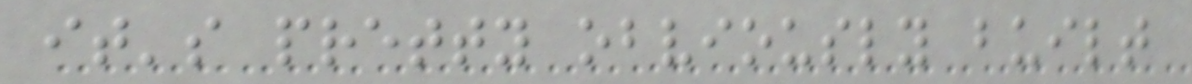it's pretty obviously built
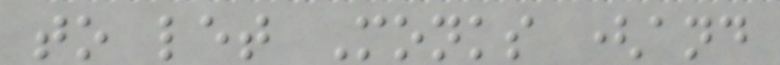to let Monks (and
